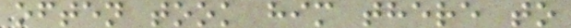often took him there to
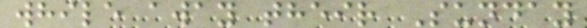while away their Sunday
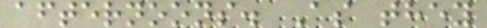afternoons. As they
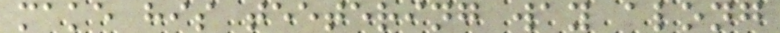make his teetering way along
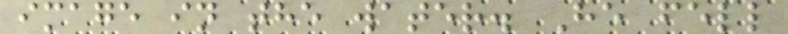image in the water. He fell
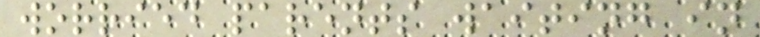worried parents waiting in
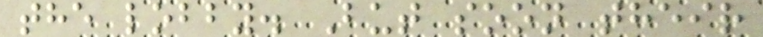the lobby. But soon their
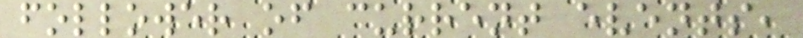follower of current events,
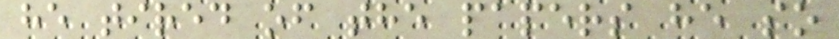he tired of the papers he so
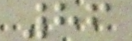86
